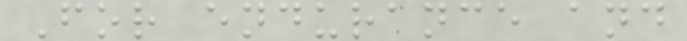For endurance and
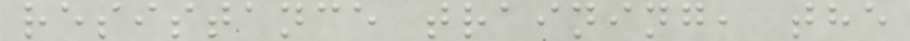resistance training, the
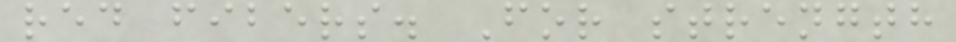red fibers. For strength
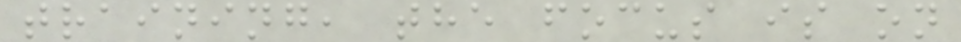training, the focus is on
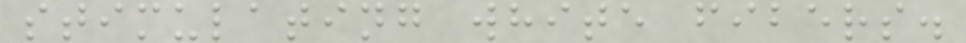stimulating white fibers.
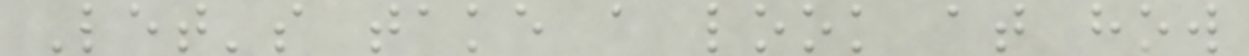Let's take a look at how
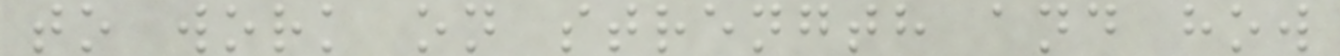to work on strength and how
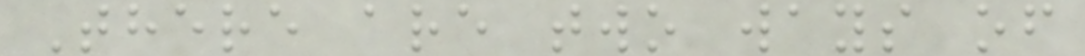There are two ways of
